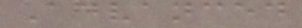Advanced
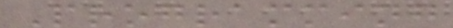Programming
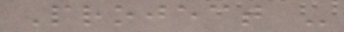Project -
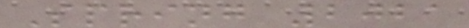Spring 2021
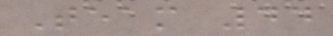Team 44
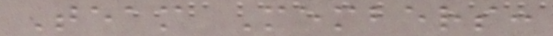Team Members:
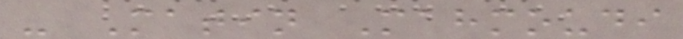- Matin Mahmoudi
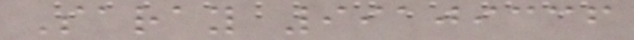Saray 99109336
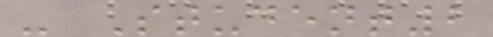- Student2
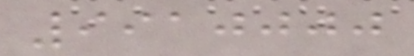9910000
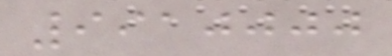9910000
